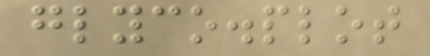glyco.plot
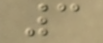3
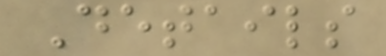Details
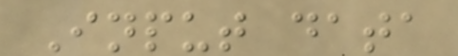Input data
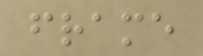frame
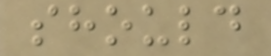should
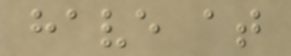have at
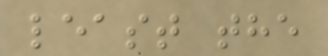least the
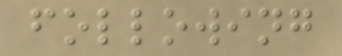following
